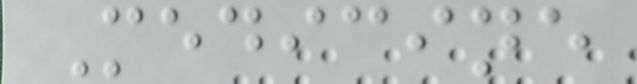Medicine
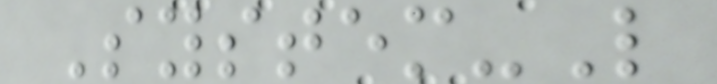System-L
